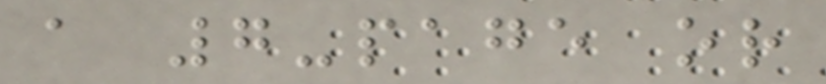a 7-page or
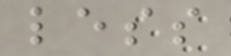less
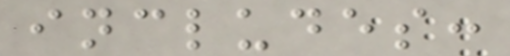includes:
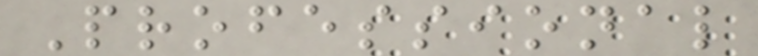Professional
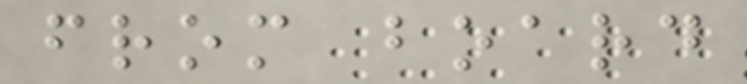from board
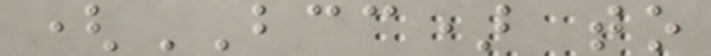(BCC) to
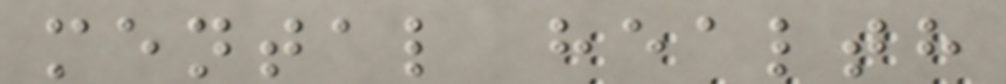mental health
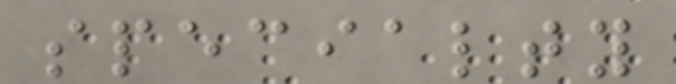specialty
